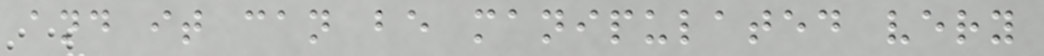and it can be manipulated very
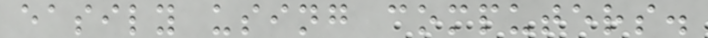easily using computers.
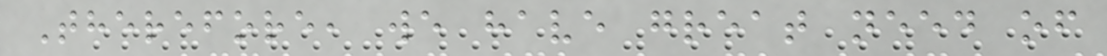Therefore, we have great need of
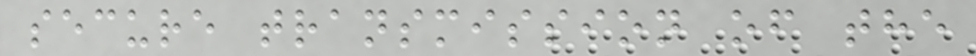secure transmission of the
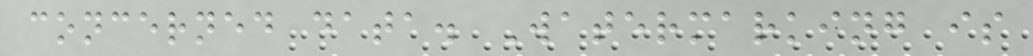concerned data. Watermarking is
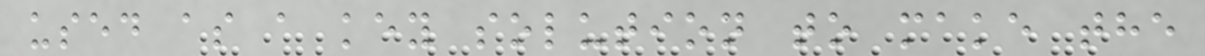used as a key solution to make the
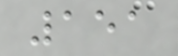151
